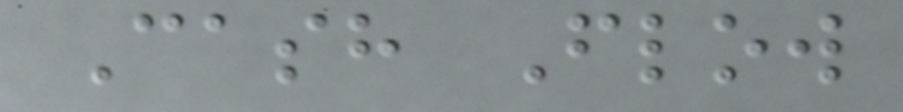Cash Flow
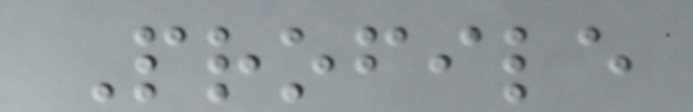Profile
